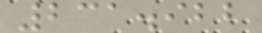231.922
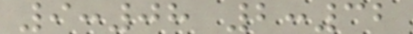9:08 2:32
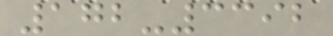172-3392
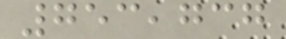753,737
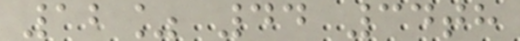12% 44 34th
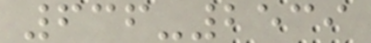636-2539
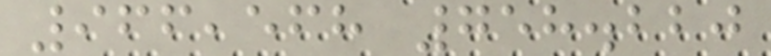966,568 758.220
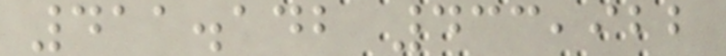411.142 433,922
